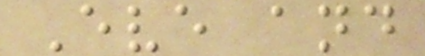Eve and
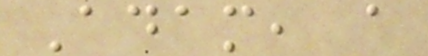Adam, a
